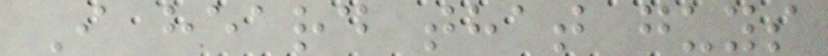I heard that guys
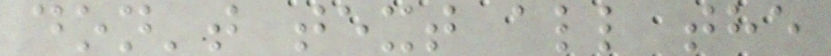don't text all the
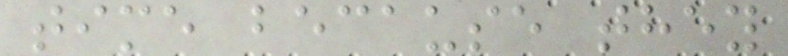time because they
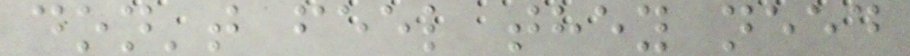don't feel they need
